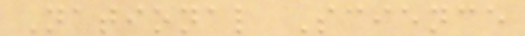National Science
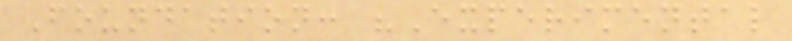Foundation: "Experimental
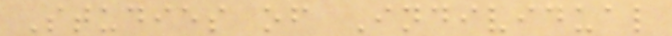Studies of Individual
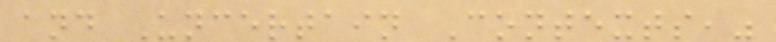and Uncertain Contexts,"
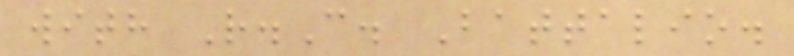with R.C. Battalio.
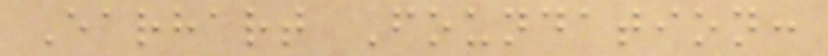Earhart Foundation:
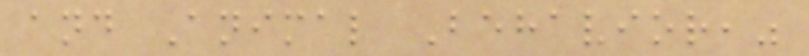and Animal Behavior,"
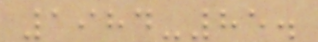1984-85.
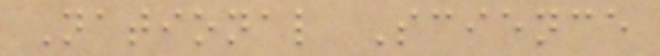National Science
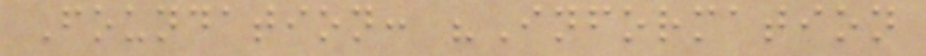Foundation: "Information
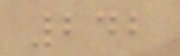242
